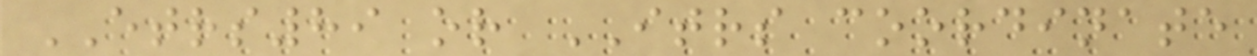ETRS89 or ITRS coordinate
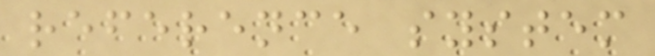reference system
